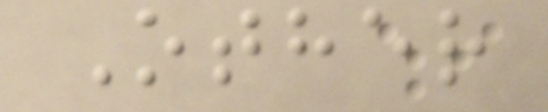Other
